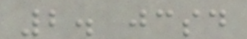2. jcsd
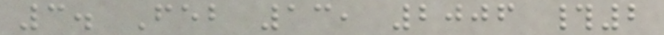3. Feb 13, 2006 #2
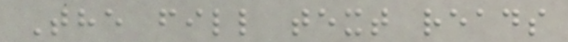The fill text reads
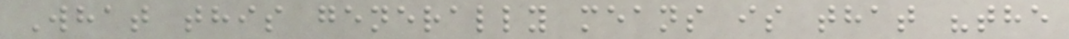What this generally means is that "the
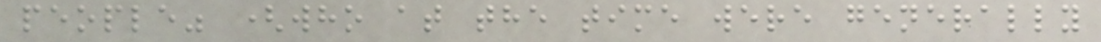people" (who at the time were generally
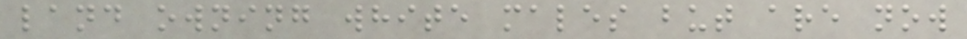land owning white males but are now
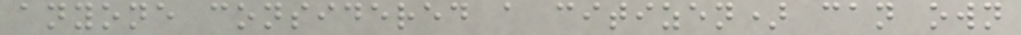anyone considered a citizen) can own
